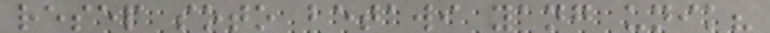resep soto betawi yang unik?
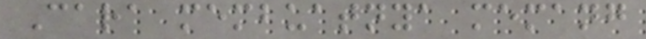Cara membuatnya memang
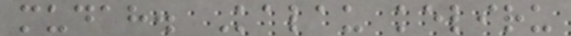mudah. Kalau keliru
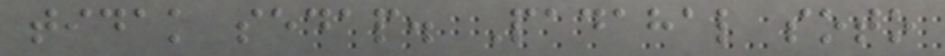tidak sedap. Padahal soto
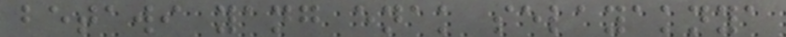betawi yang enak selayaknya
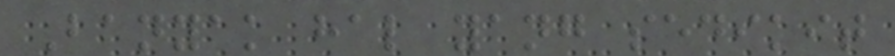Banyak hal yang sedikit
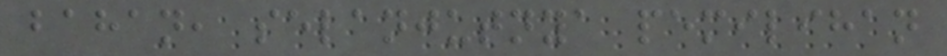bahan, selanjutnya pemilihan
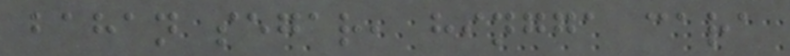bahan segar, hingga cara
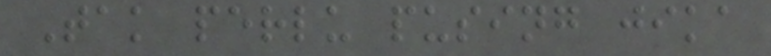Tak perlu pusing jika
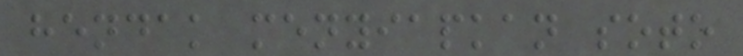hendak menyiapkan soto
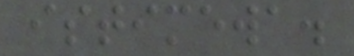istimewa.
